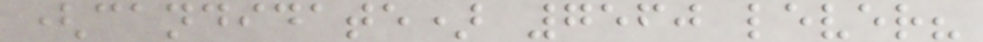(candidate) 7560 lever?
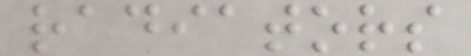radiators
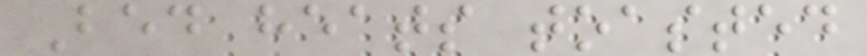Bed heats toasted
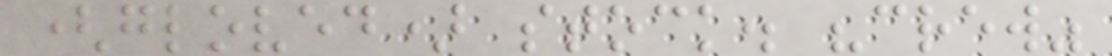(gloved) stock. "crew"
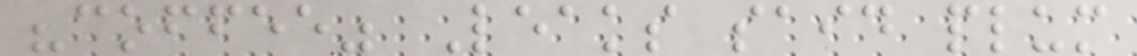"coffee" Leaks said plum
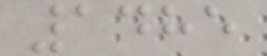1485
